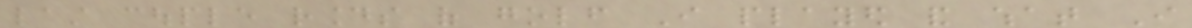last couple rounds of golf I played and what I
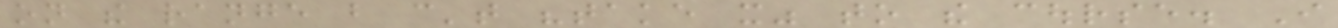on the range but can't "take it" to the course. I
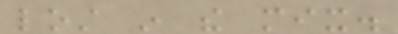lost in the mix.
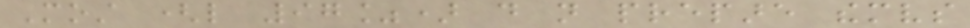Most (like 97%) do not prepare themselves
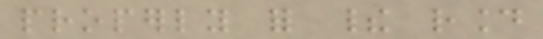properly for their round
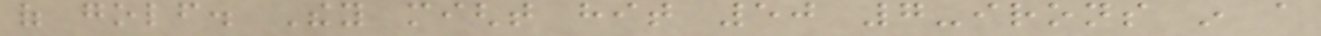of golf. They might hit 50 7-irons in a
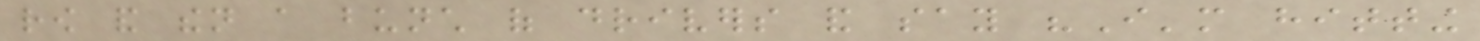row and then a bunch of drivers and say "I'm hitting
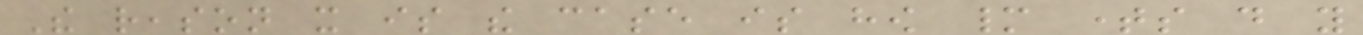The reason it is the case is how many times do you
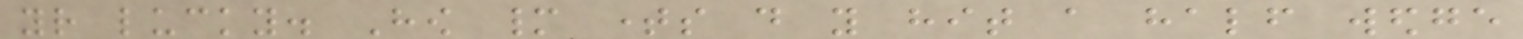your lucky. How many times do you hit a half wedge
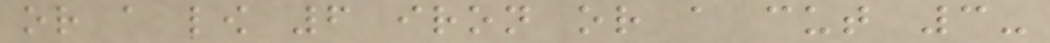or a low 6 iron or a cut 3-
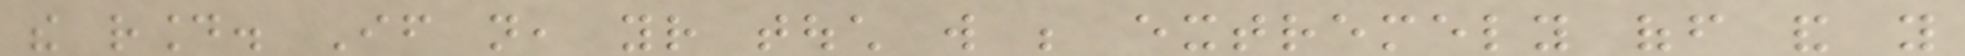the round. If not, your touch will be extremely off and you
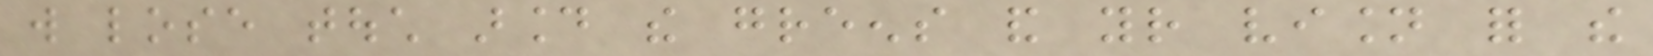will lose touch around the greens and your vision for the
